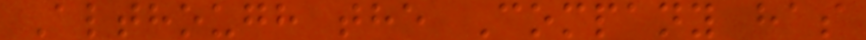Although the Company has
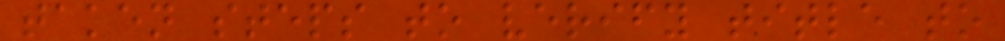taken steps to verify title to
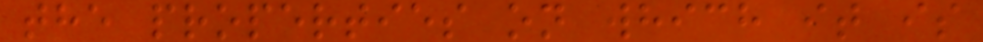the properties on which it is
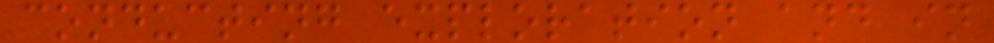conducting exploration and in
